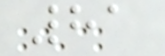81
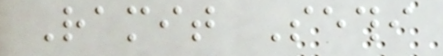Ramit Sethi
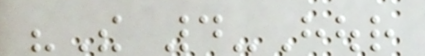"The 4-Hour
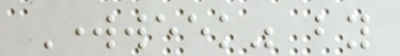Workweek" by
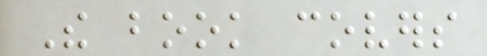The book covers
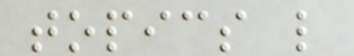topics like
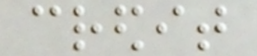credit
